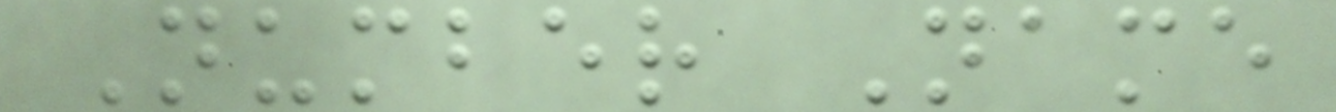Number Name
